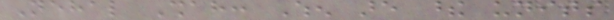Nehal Shah: When are these units
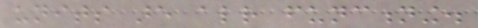units are already functioning.
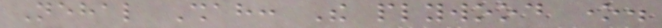Nehal Shah: The plywood one.
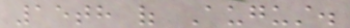15th of August.
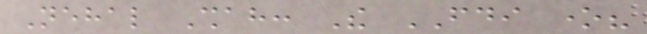Nehal Shah: The FDI one?
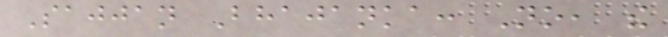Sajjan Bhajanka: No, the
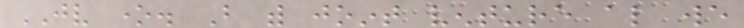JV one. But with joint venture also we
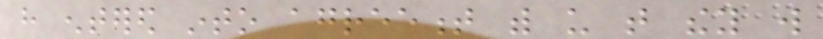have entered into agreement with us that they will
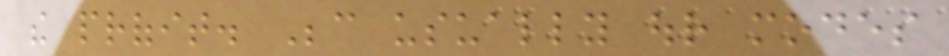the profit. Because usually our modes
